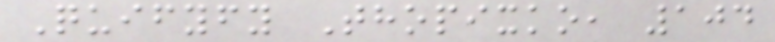Quifyfy Thopixko, 104
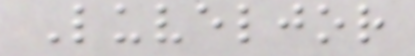Luveljor
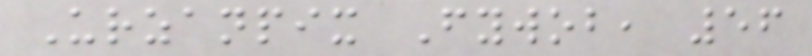Urzanpix Fywob, 56
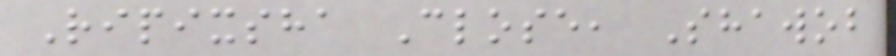Ripixsha Close, Shawob
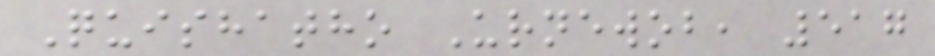Quishatho Urnewob, 517
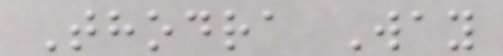Thodra Way
